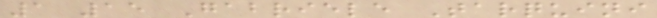1 15 Gabriele Tarquini
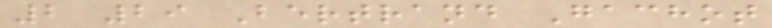2 29 Bertrand Gachot
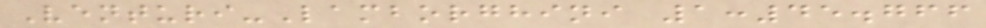Venturi-Lamborghini 1:45.766
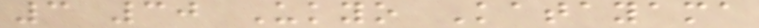3 30 Ukyo Katayama
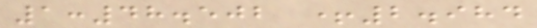1:48.502 +2.984
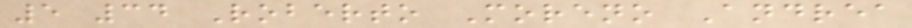5 34 Roberto Moreno Andrea
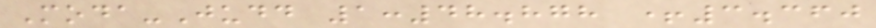Moda-Judd 1:48.878 +3.360
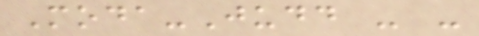Moda-Judd - -
